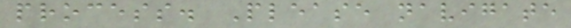process. Please navigate
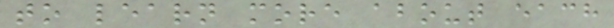to learn more about each
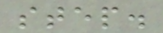step.
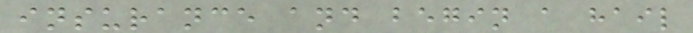insurance and begin a hail
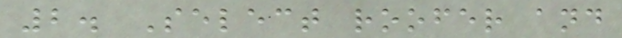2. Select roofer and
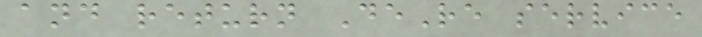and return DeRe service
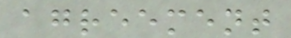agreement
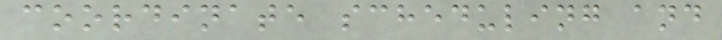coordinate scheduling and
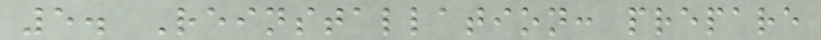5. Reinstallation: prepare
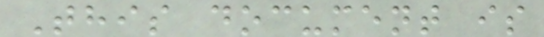This document is
